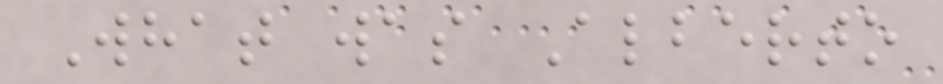What was Alberto
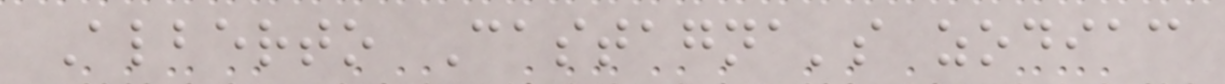Alberto Castagna's zodiac
